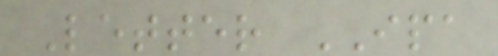Letter IPA
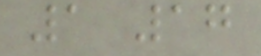1 17
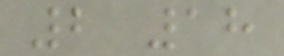2 18
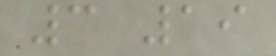3 19
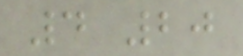4 20
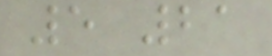5 21
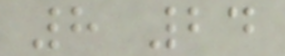8 24
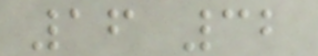16 32
